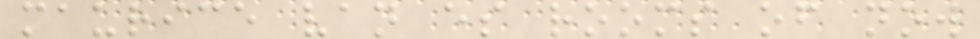maurice van es rooms of now
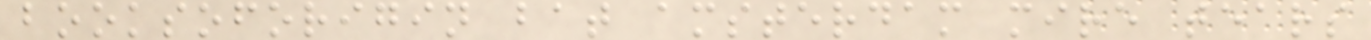booksoforigin bat amsterdam mire tears
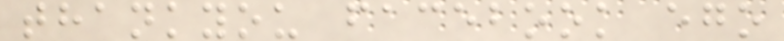thankyou facebook ego
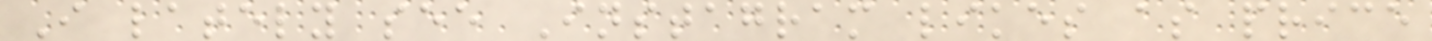I lately see Instagram likes as price
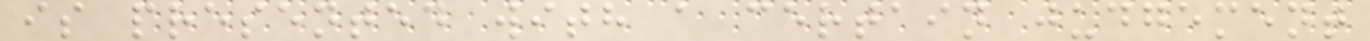is presented with a certain judgement
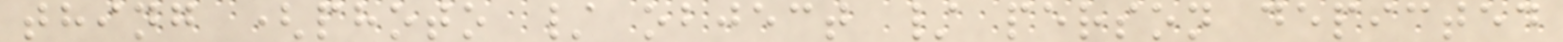thing (photo / object / person depicted
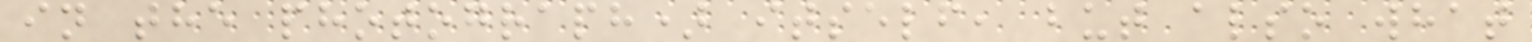in the photograph) itself, but also what
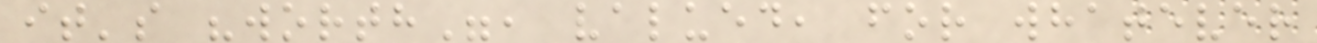it's "worth", valued, for whatever
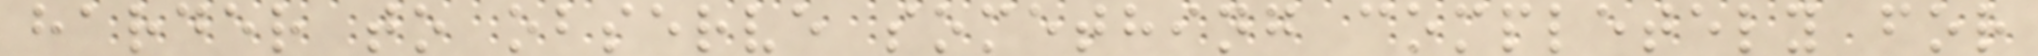harder to observe something completely for
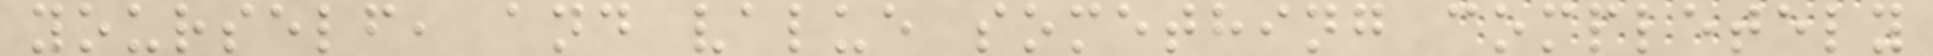yourself, and value something completely
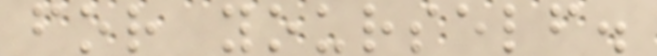for yourself.
